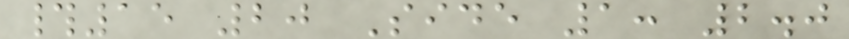#15 20 Side 1: 2.0
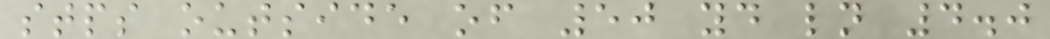stps outside of 50 yd ln 4.0
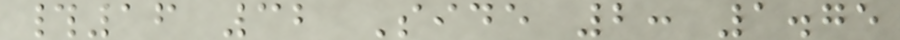#16 32 Side 2: 1.75
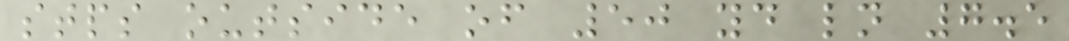stps outside of 50 yd ln 7.5
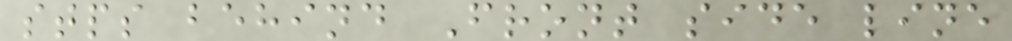stps behind Front side line
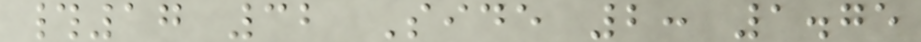#17 32 Side 2: 1.75
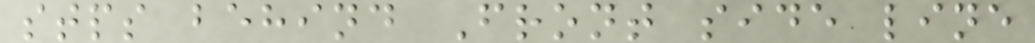stps behind Front side line
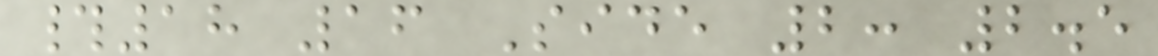#18 16 Side 2: 2.5
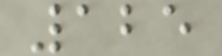125
